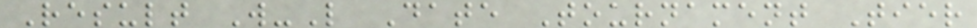Result W-L Date Tournament Tier
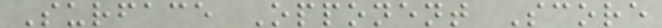Surface Opponent Score
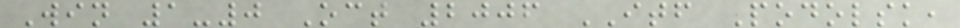Win 1-0 Oct 2006 ITF Podolsk,
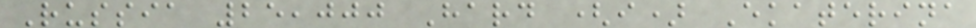Russia 25,000 Hard (i) Ekaterina
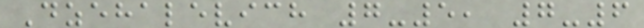Dzehalevich 7-5, 7-6
